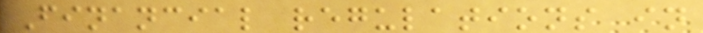Financial regulations in
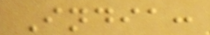India:
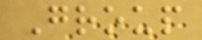Group
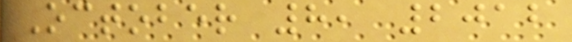October 8, 2012
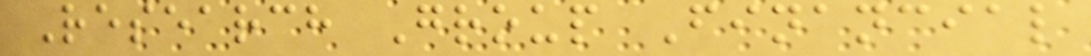Research Group Financial
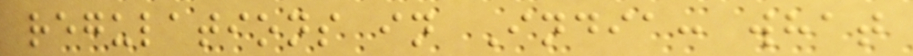regulations in India: what
